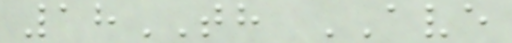18TH AVE
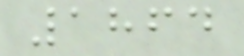1864
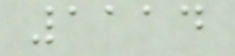1114
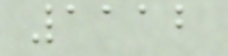1112
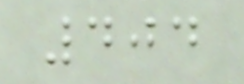404
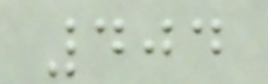404
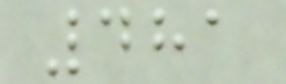481
